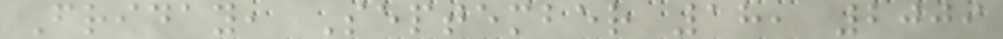Friday, September 18, 2009
